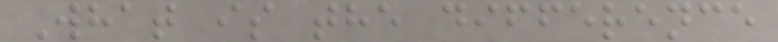What is the difference
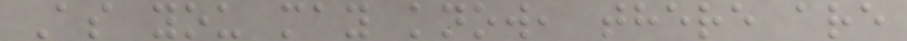As you may know, there are
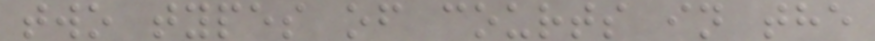two types of courts in the
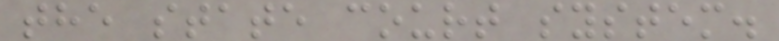the state court system.
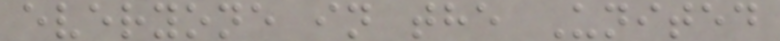everyone in the United
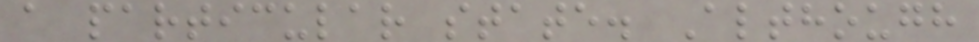a particular state. Although
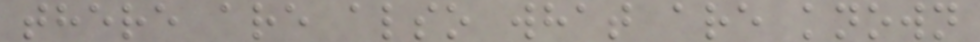there are also what are known
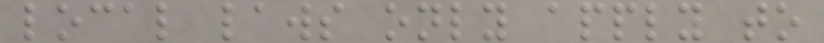local laws only apply to
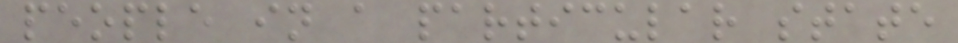people in a particular state
